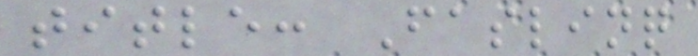title: Faslinq
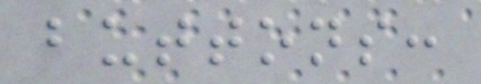buttons:
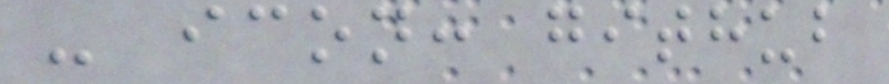- icon: github
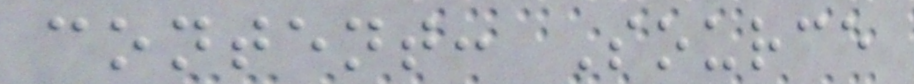content: Source
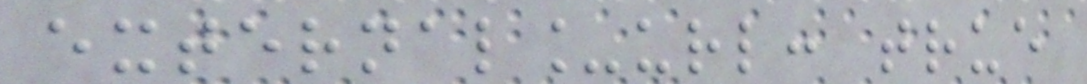external_url: true
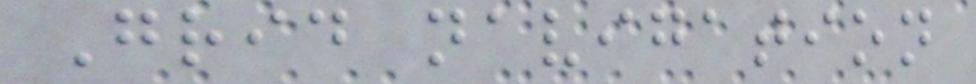Grid navigation
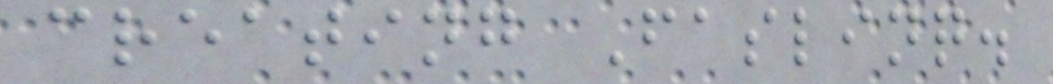creating Faslinq.
